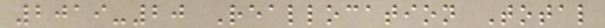2019-20 Reallocation Total
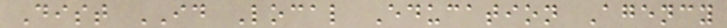Dist ID Local Education Agency
